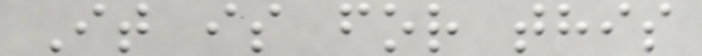It is for this
